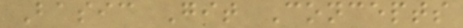Basic Git Concepts
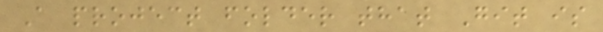A project folder that Git is
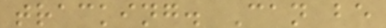tracking. Can be
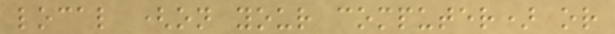local (on your computer) or
